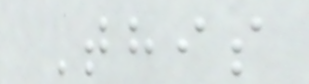This
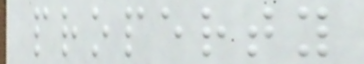property
